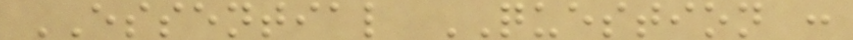ESSENTIAL QUESTION :
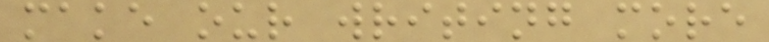make our writing more
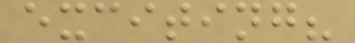exciting?
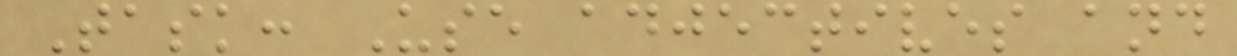Task: Use adjectives and
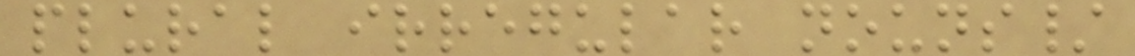plural irregular nouns/
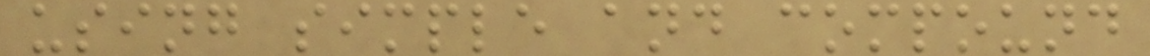using simple and compound
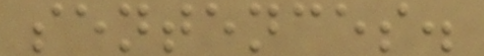sentences.
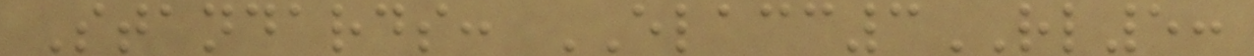Standards: ELACC3RL5:
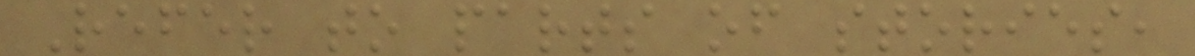Refer to parts of stories,
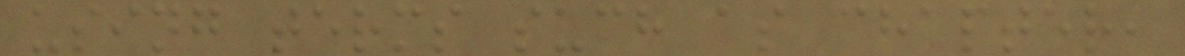using terms such as chapter,
